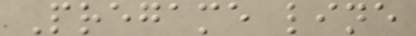Pregame line
